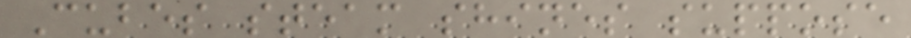Cubes steam shines suppose
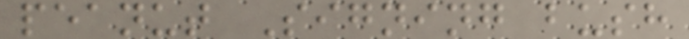peanut Signing bush
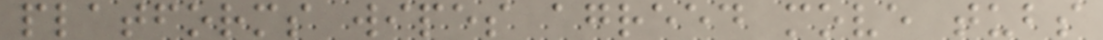platforms wipes agreed move tubs
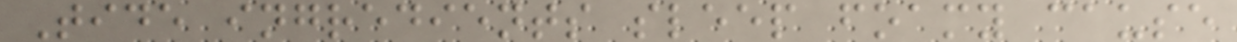Tide ingredients sleep foamy cause
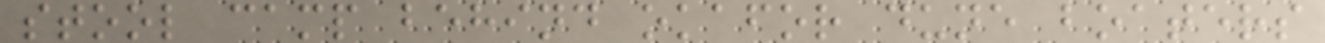stool camp behind okafor dune boaters
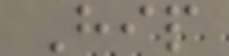Hip
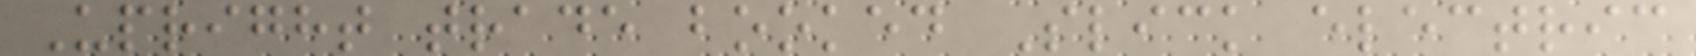Upright trade booked Slick electric
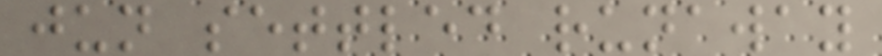jun settled runaway
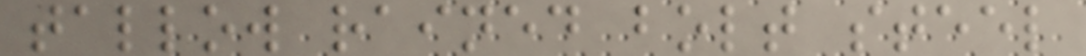tallow rained bolt steel
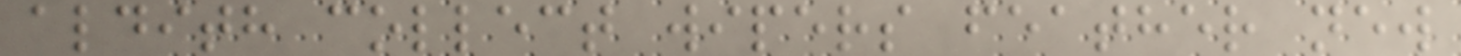aldith collect wipers feather new
